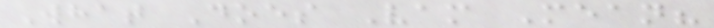What Does Vam Mean?
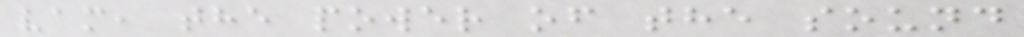vam, the power of the sound
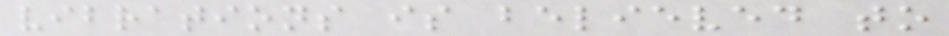vibrations is believed to
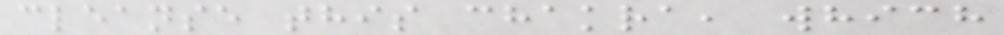cleanse this chakra, which
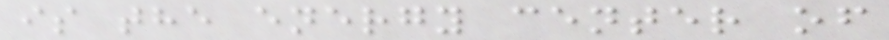is the energy center of
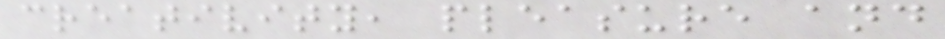creativity, pleasure and
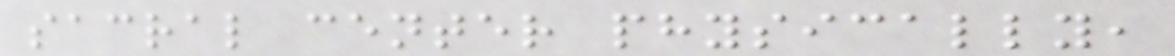sacral center physically,
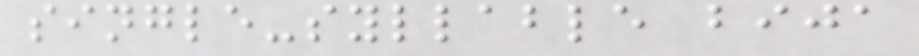single-syllable bija
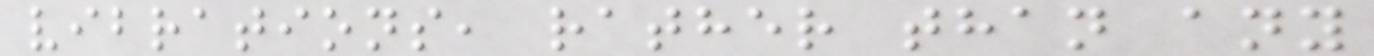vibrations, rather than any
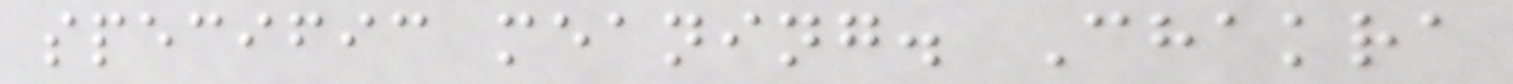specific meaning. Chakra
